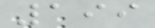199
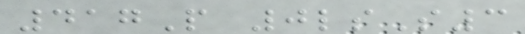417P 0lsS3
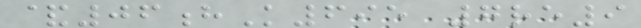&06hK695 7re9
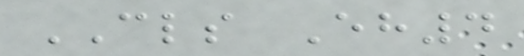CLS Eh4
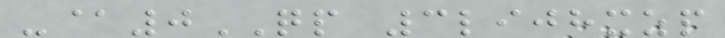-@0QP 3lijhxzp
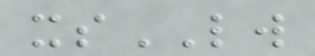xsLW
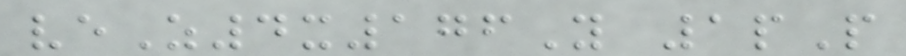veZ4x176Y 1pP
